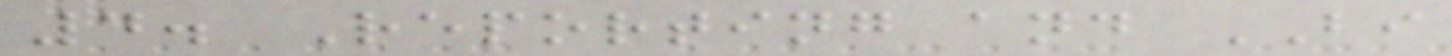4. Reporting and BI
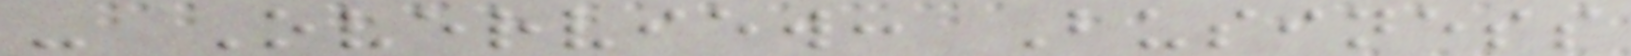- Overview: Business
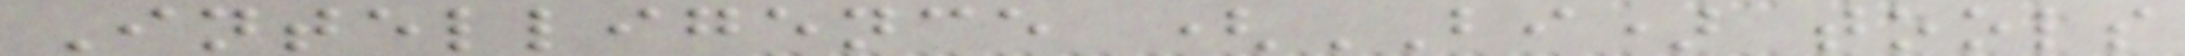Intelligence (BI) tools
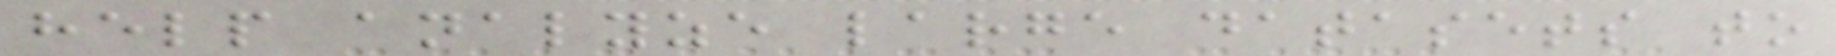help analyze large datasets to
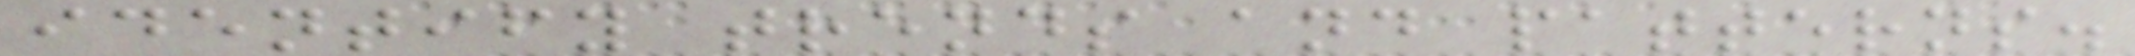identify trends and patterns.
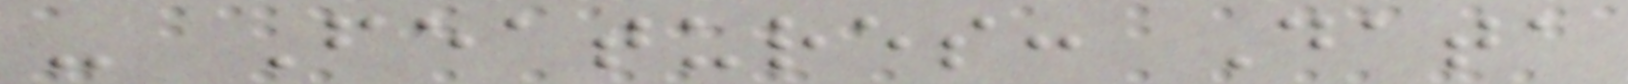- Features: Data
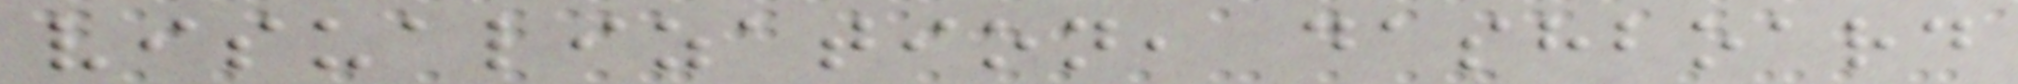visualization, dashboard
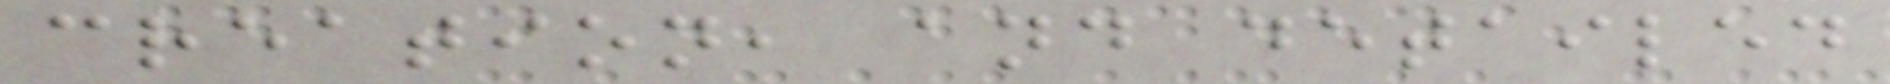creation, and detailed
